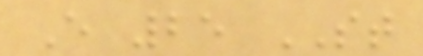E 25 ST
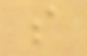s
